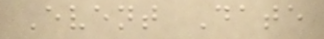Event Date
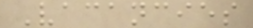Vacancies
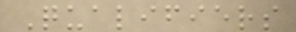Qualifiers
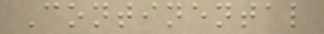Continental
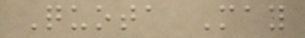Quota May
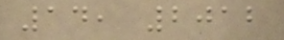14, 2012
